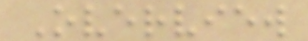Overview
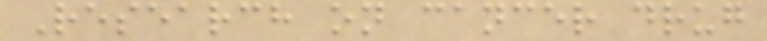Research on cancer drug
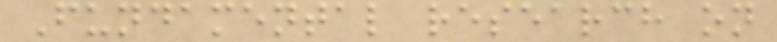Fundamental research on
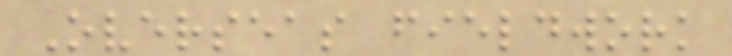Overseas fieldwork
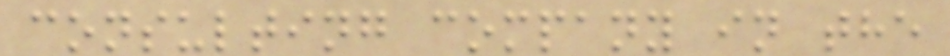consulting company in the
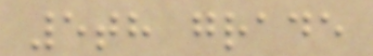5th grade
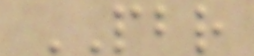PBR
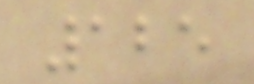125
